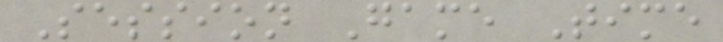Session Game Time
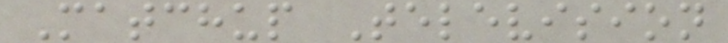Matchup Television
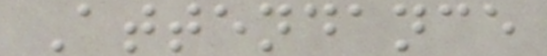Attendance
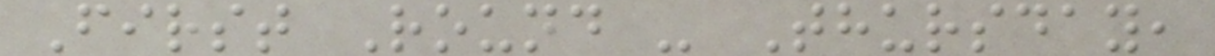First Round - Thursday,
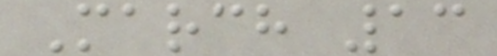March 13
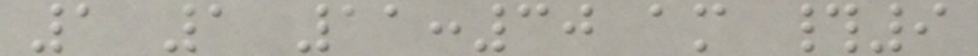1 1 11:30 am #9
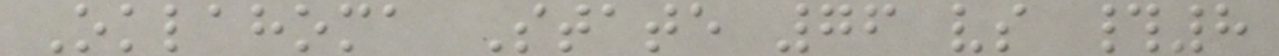Oklahoma State 76 vs #8
